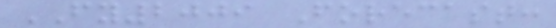FY2009 Forecast:
